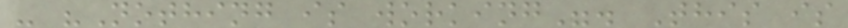- "Nothing is working". This is
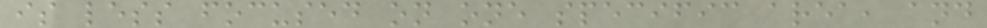is less focused on one specific area, and
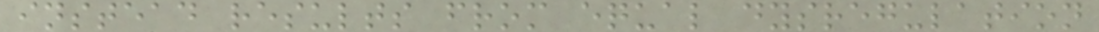instead results from equal dysregulation
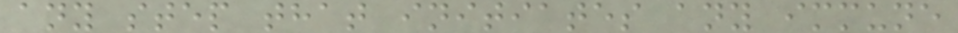any step that initiates any immune
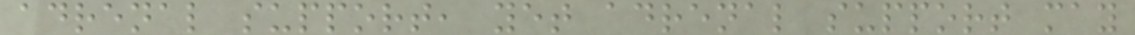adrenal support, yet adrenal support may
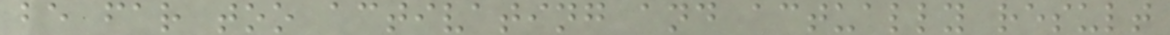be far too activating and actually result
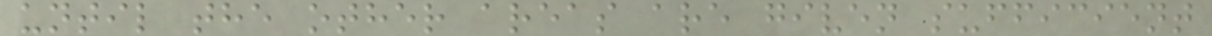until the other areas are given sufficient
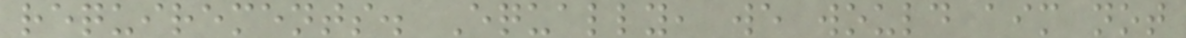requirements. Equally, we would aim not
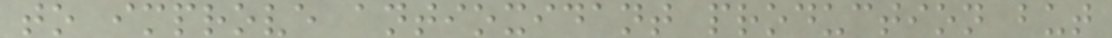to improve antioxidant production but
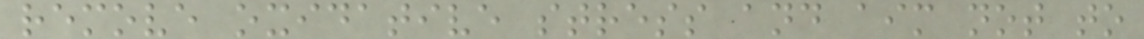remove oxidative stress and aim not to
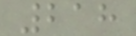218
